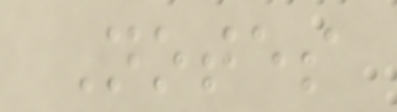Notes
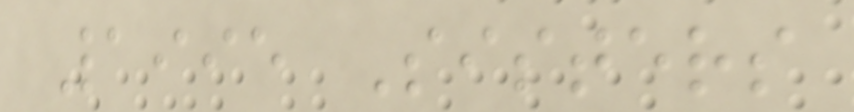1995 Sisters
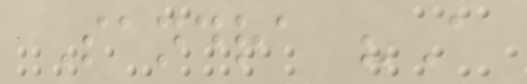Sandra "A
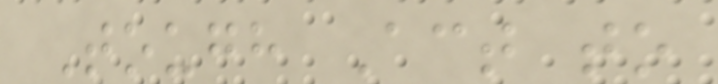Tough Act to
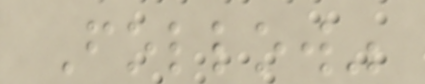Follow"
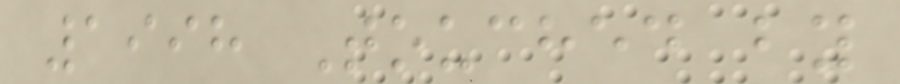1998 Touched by
